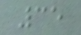35
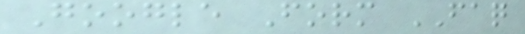Google Form FAQ
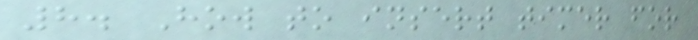8. How to insert timer for
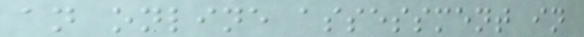an online assessment in
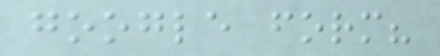google form?
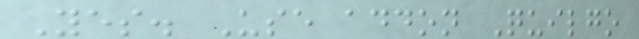Yes. Use addon Quilgo
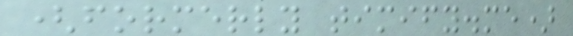(formerly timify.me)
